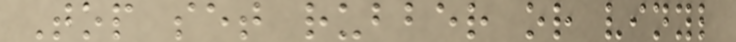Top set rubber or vinyl
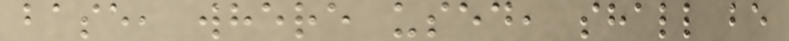base, where used, shall be
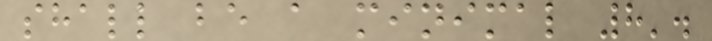shall be a minimal 8'.
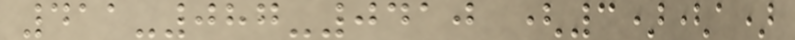411-087-0410 (3)(a)
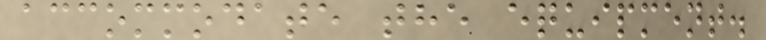accommodate the equipment.
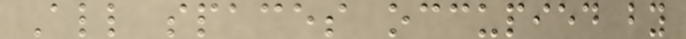All spaces occupied by
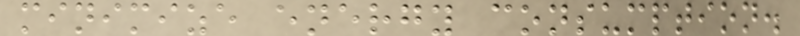minimize energy consumption.
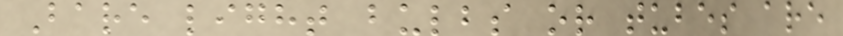Bare light bulbs or tubes are
